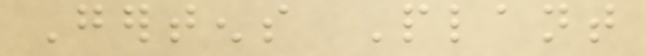Gertens Plant
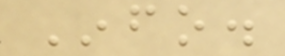Info.
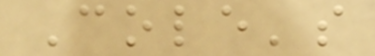Cole's
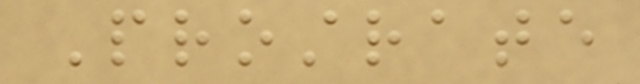Prostrate
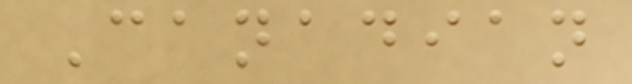Canadian
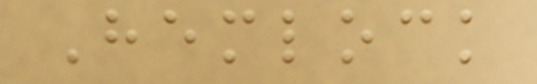Hemlock
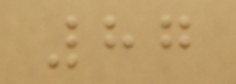87
